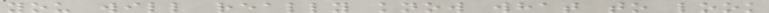you will really know what to look
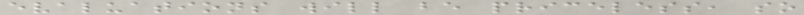evaluations will be priceless, so
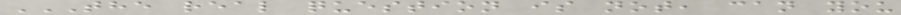THE REAL QUESTION IS NOT, CAN YOU
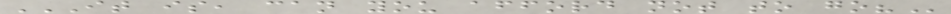IT IS, CAN YOU AFFORD NOT TO GO?
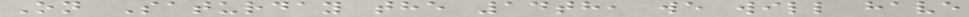On Saturday the 14th, we will have
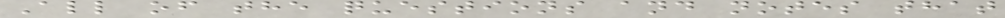All of the questions and notes that
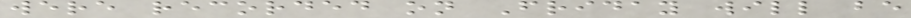were recorded on Friday will be
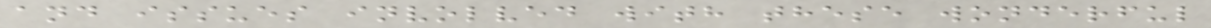and issues involved with these wonderful
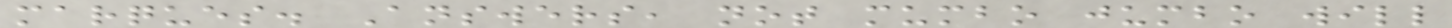marques. Answers, not mumbo jumbo will
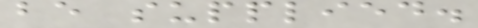be supplied.
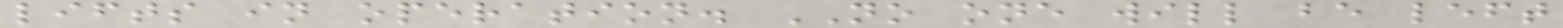lifts in operation. NO one will be left
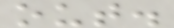out.
